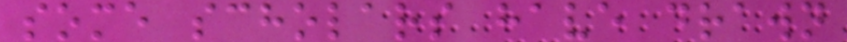some scholars have drawn
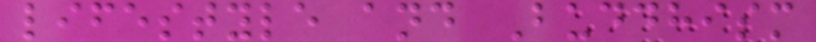lifestyle and Buddhism
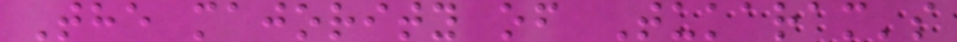The majority of Tukaram's
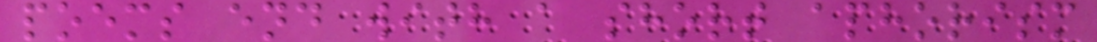poems end with a short aphorism
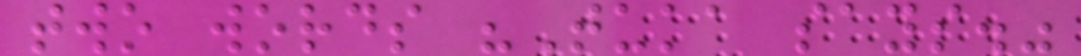two words "Tuka says."
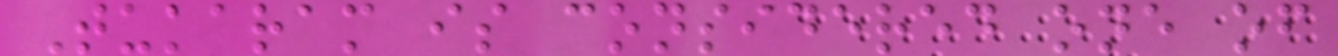Tukaram is considered one of
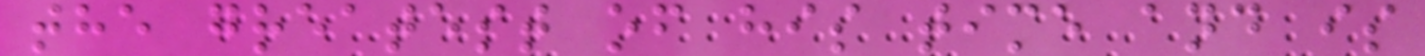the greatest of his time and is
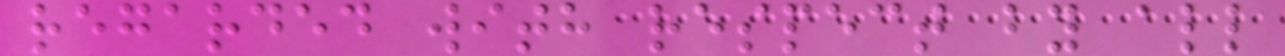regarded with respect by all
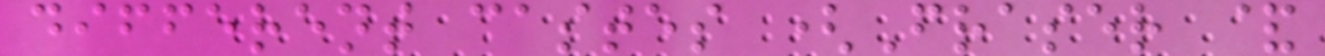different castes (Fraser &
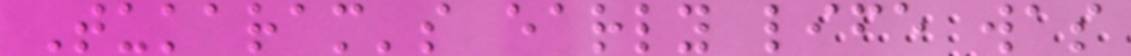Tukaram's early life was
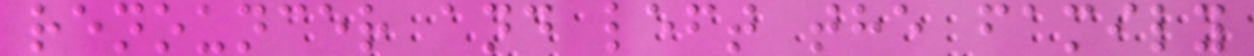renouncer and left the family
